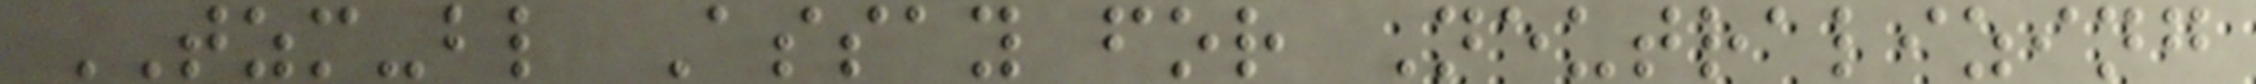TZM-bl Assay for Neutralizing
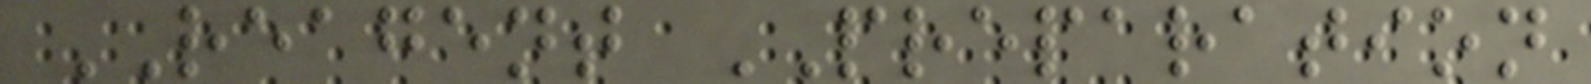REAGENT PREPARATION
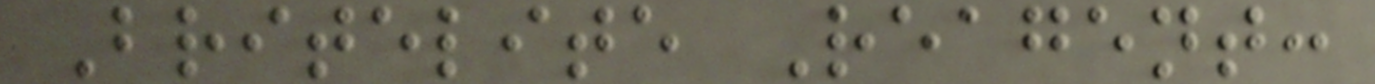Britelite Reagent:
